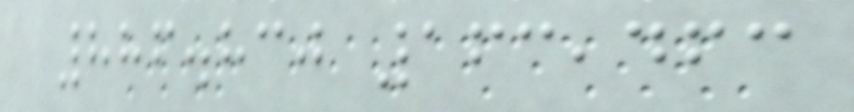886.830 163,463
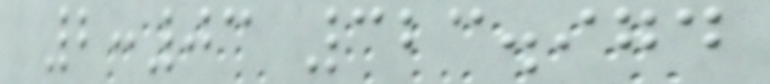2:03 323.974
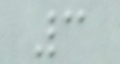3
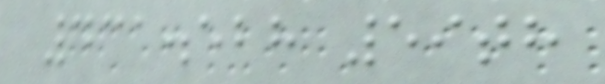431.528 59th
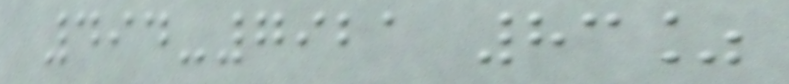494-7921 83%
